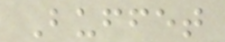Buffet
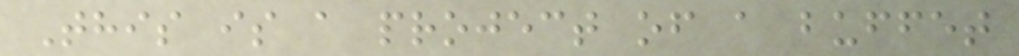This is a project of a buffet
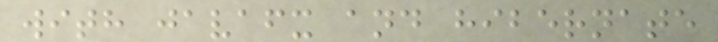with javafx and hibernate
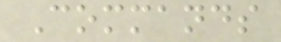Commands
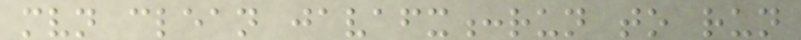mvn clean javafx:run to run
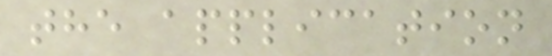the application
